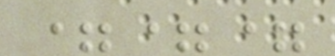===
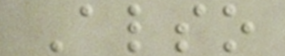Also
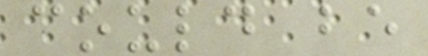could be
